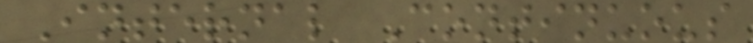Internal Continuous
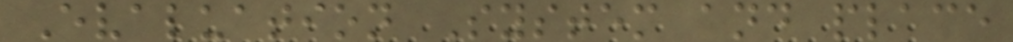Evaluation System and place
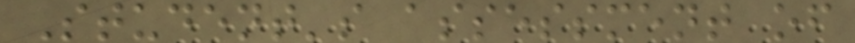Student's assessment of
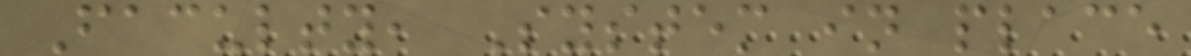Faculty, System in place
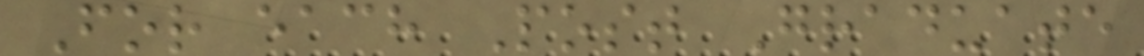For each Post Graduate
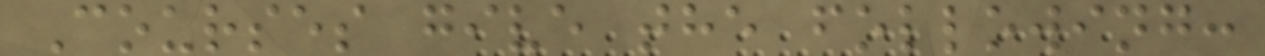Courses give the following:
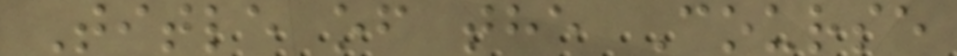Title of the Course
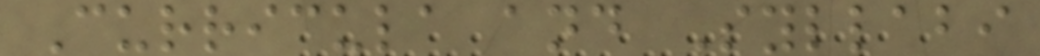Curricula and Syllabi
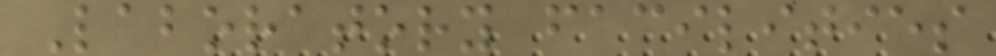Laboratory facilities
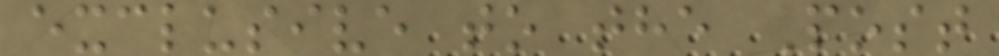exclusive to the Post
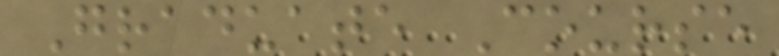Graduate Course
